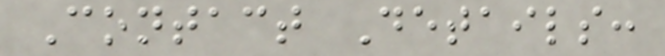Contact Details:
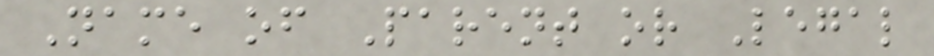Name of Parent or Legal
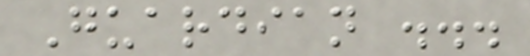Guardian ...
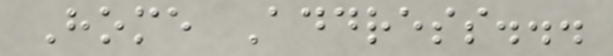Home Address...
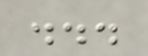...
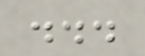...
